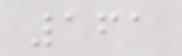161
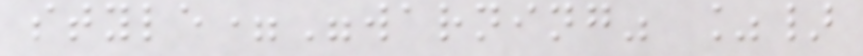style="warning" %}
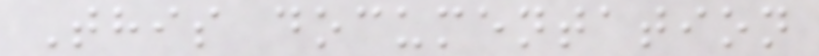This documentation
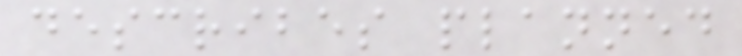describes planned
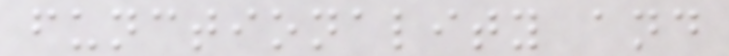functionality and
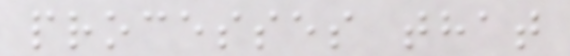processes that
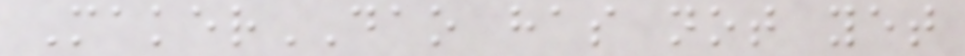MakerDAO has not yet
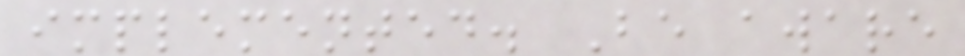implemented. Be aware
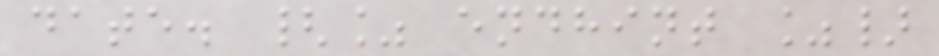date. {% endhint %}
